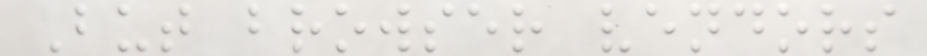But browser vendors
